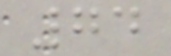74
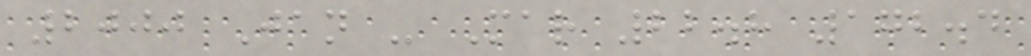2000 Jan - Mar 22.8 172.4
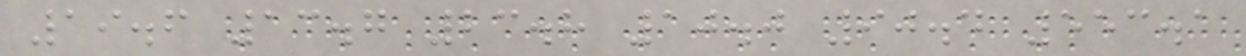19.6 13.7 23.8 10.0 90.4 553.1
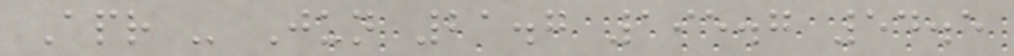Apr - Jun 21.7 195.7 54.5
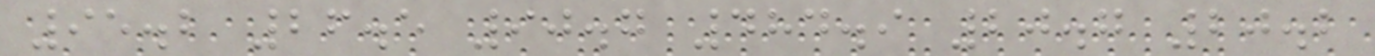95.2 26.5 90.7 484.9 20.7 20.2
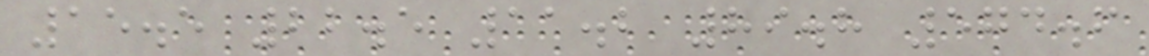15.5 22.5 11.2 89.8 574.6
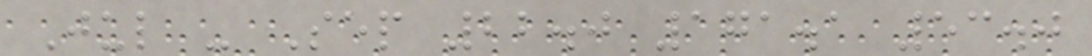Jul - Sep 22.0 171.1 53.0
